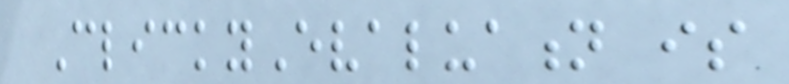ClickyEvaluation is
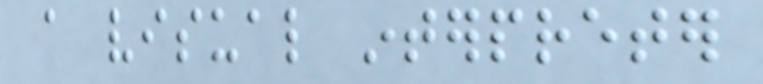a visual interpreter
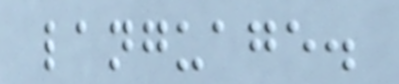language.
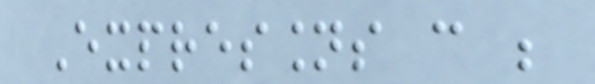Expressions can be
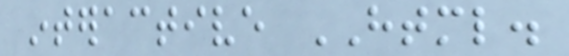interactive HTML.
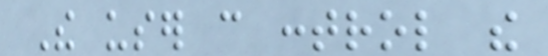The user can control the
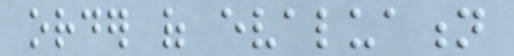order of evaluation
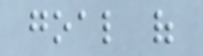goal of
